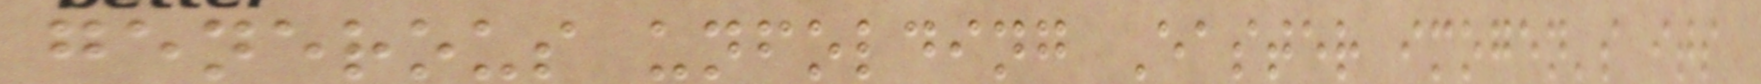generous unfolding Easter imogen's its
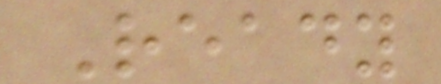Ready
